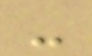-
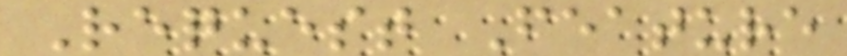Request Feature
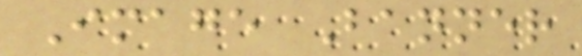Image Banner
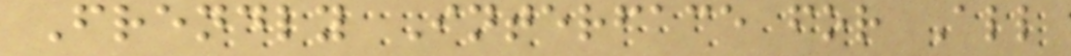Frendly Interface for All
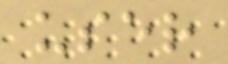user
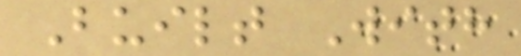Built With
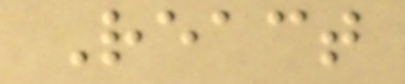React
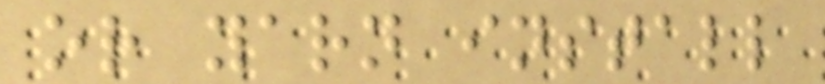or yarn install
